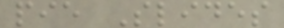pie Slides
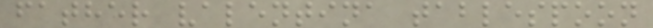father valentina tablespoon
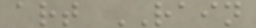art RAIN
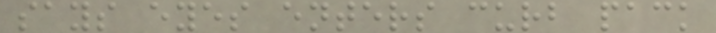says eyes enters curb pack
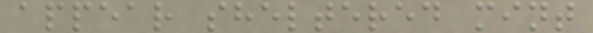appear sheltered mint
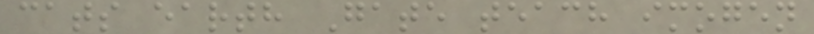cats earth Gate teach imogen
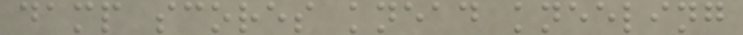damp scores knead kneeling
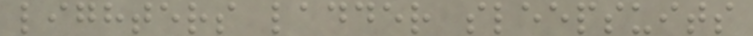lighters ladder sleepsuits
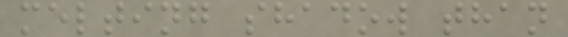melting shadow than
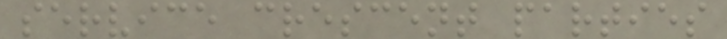service crescent parties
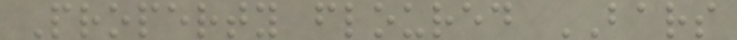Property floured BARS
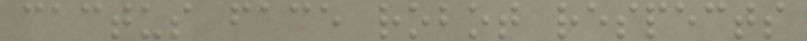cactus face robot respects
